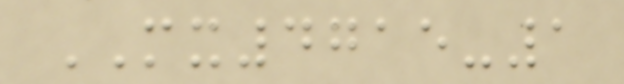MX4715-1
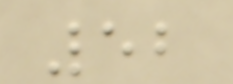52
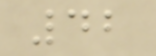42
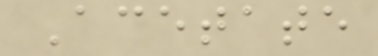Acetate
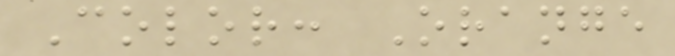Color: Orange
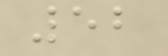52
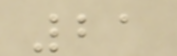21
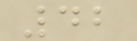42
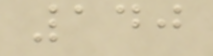140
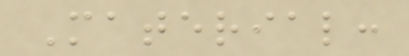Material:
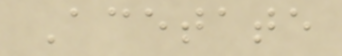Acetate
